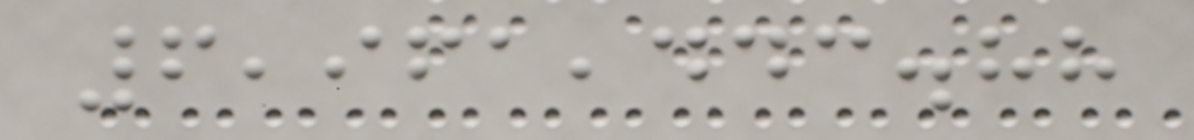6,961,443.88
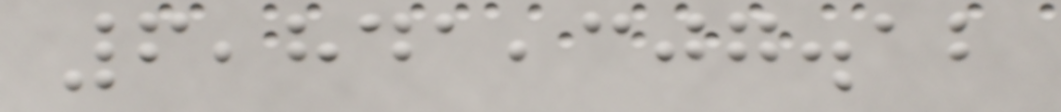6,841,307.12
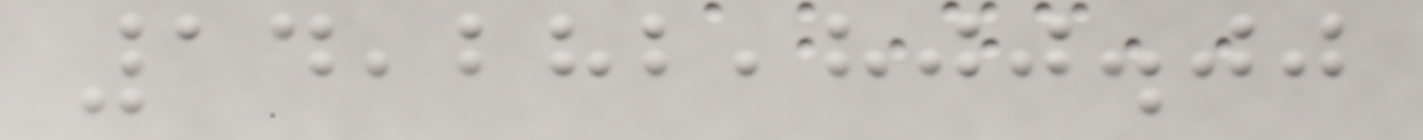14,282,800.00
